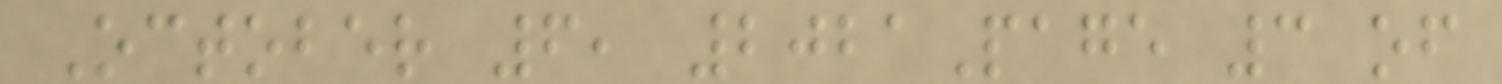October 6, 2021Page 3 of
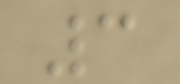3
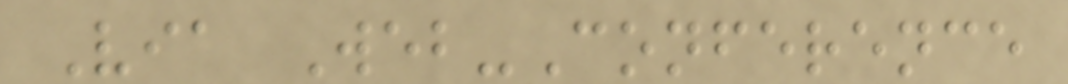Via Web-Conference
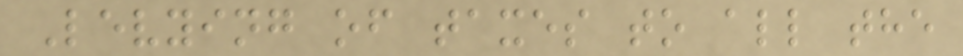Levying of taxes to all the
